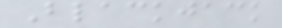Blackjack
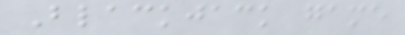Blackjack game
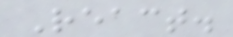React.
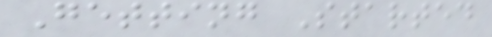Getting Started
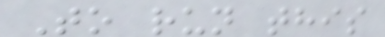To run this
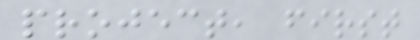project, first
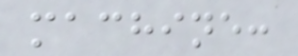machine:
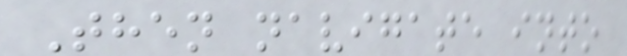Then navigate into
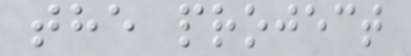the project
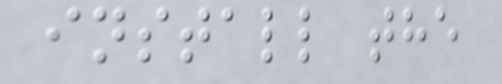install the
